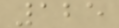125
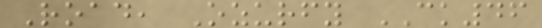Road, Ozurfy CK46
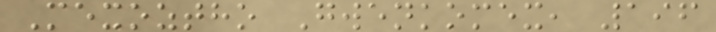Mexoztho Gwenkomex, 196
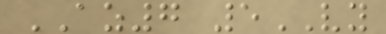AZ7 5VY
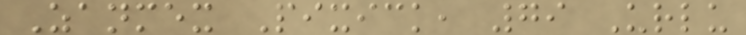Zanmex Pixick, 79 Urlu
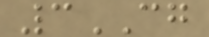3CG
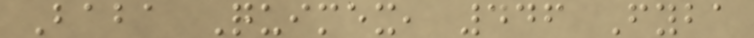Baba Quimex, 446 Fyba
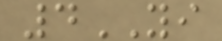4YI
